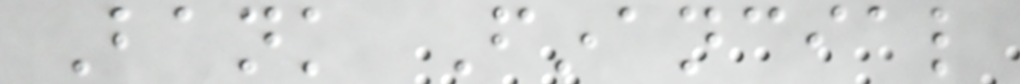Bank Financial
